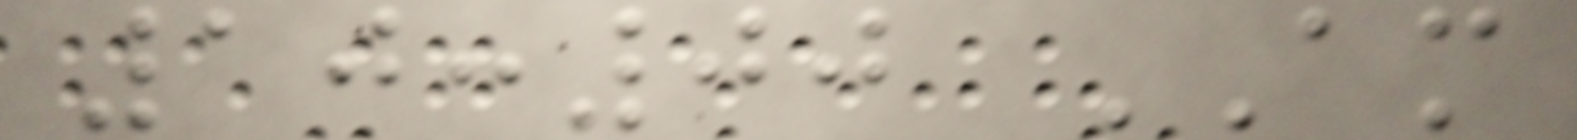10:00 AM
